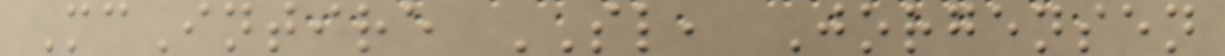McIntire SL, Jorgensen
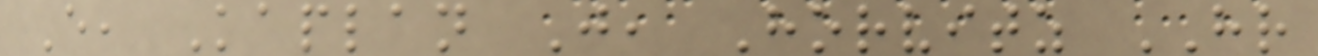E, Kaplan J, Horvitz HR
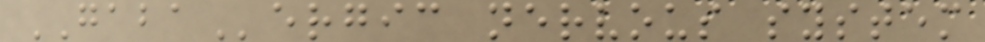GABAergic nervous system
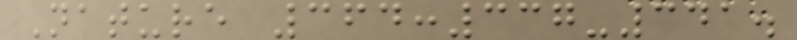Nature 364:337-341.
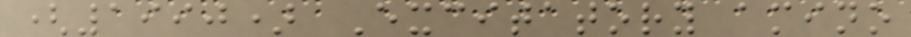(1990) Excitatory amino
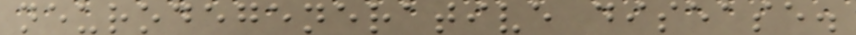neurodegenerative disease.
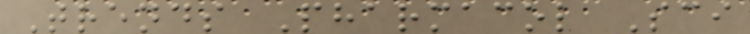Trends Pharmacol Sci
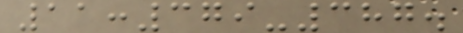11:379-387.
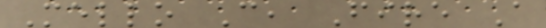Mello C, Fire A
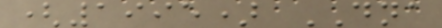(1995) DNA
